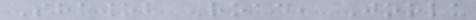Shawob Road, Jorlu
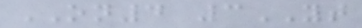ON4 3YT
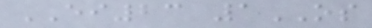EI23 1OS
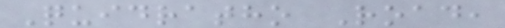Quidratho Road,
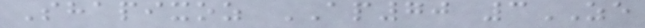Shapixoz AP70 3ZE
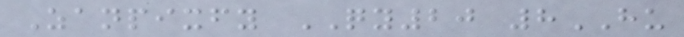Zanpixfy QY20 8HU
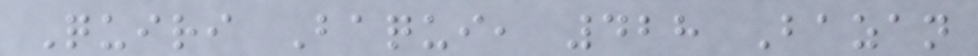Quiri Baqui, 428 Bazan
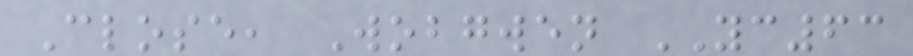Close, Wobgwen YC63
